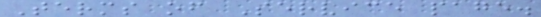Terms of Service page.
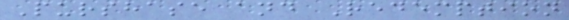Purshase and Redemption
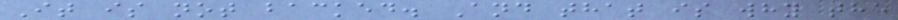It is not backed. And that is why the
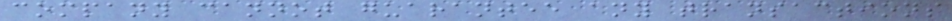company cannot guarantee any transactions
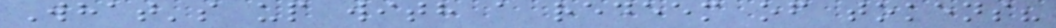What's up with a redeem of tokens?
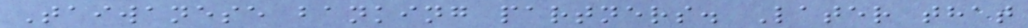Taiwanese banking partners. Later that
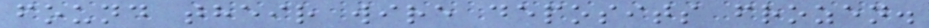found their wire deposits frozen.
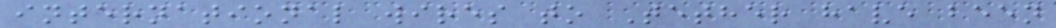international wires to Tether have been
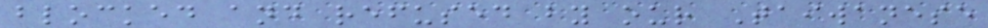blocked and refused by our Taiwanese
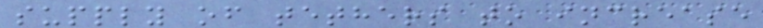supply of tethers to increase
